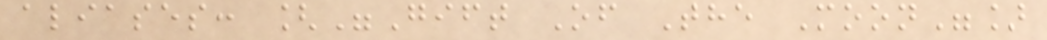aliases: ["Gift Of The Moon"]
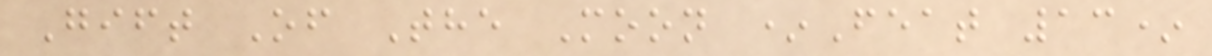Gift Of The Moon *Feat 13*
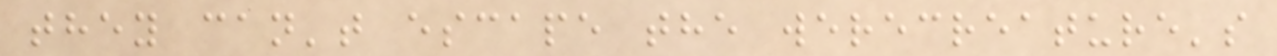they can't escape the werecreature's
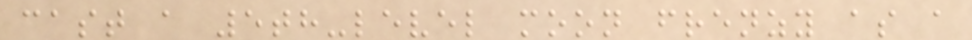cast a 5th-level moon frenzy as a
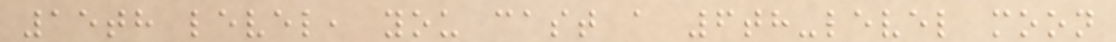15th level, you cast a 6th-level moon
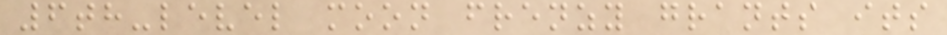6th-level moon frenzy grants its
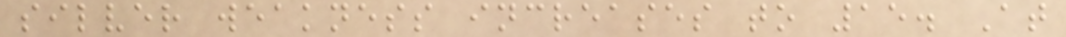silver weakness increases to 15. At
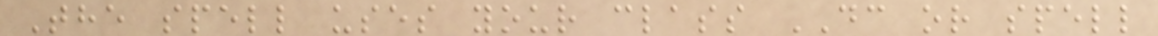The spell uses your class DC or spell
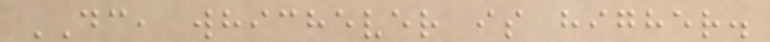DC, whichever is higher.
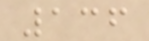136
